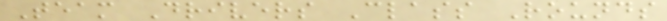Team Drivers Class Rounds
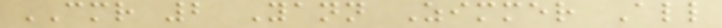CMR 2 Yann Zimmer All
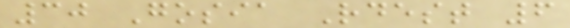30 Gosia Rdest 6
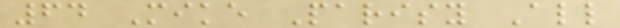64 Mike Parisy All
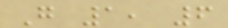G 1, 6
